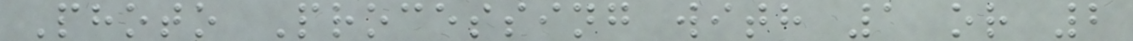Photo Processing with 1 or 2
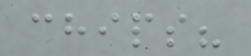chips?
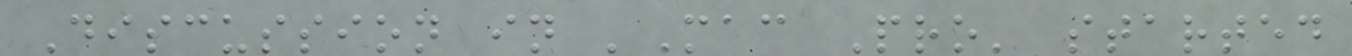Discussion in 'Mac Pro' started
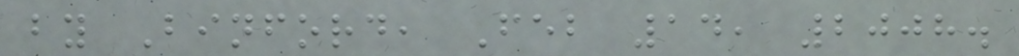by Binford, Feb 14, 2008.
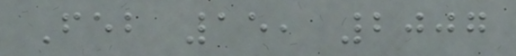Feb 15, 2007
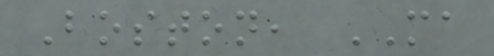Boston, MA
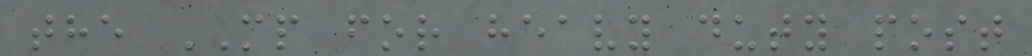the MP for heavy duty post
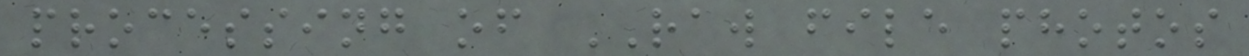processing of RAW file photos
